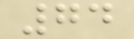74
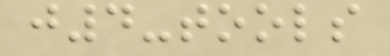j4-tools
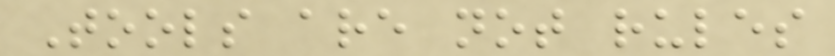Tools are not rules
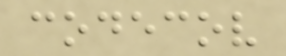codecov
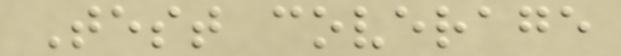Test coverage
